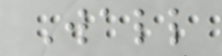Wall
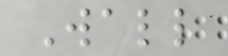Wall
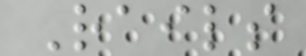Rails
